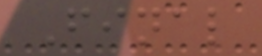Final
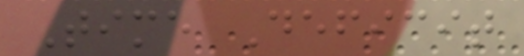Time Deficit
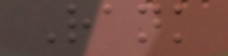Rank
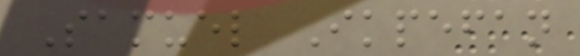Samuel Ikpefan
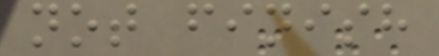not finish
